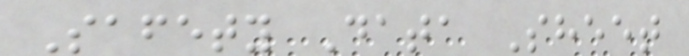Safety Data Sheet
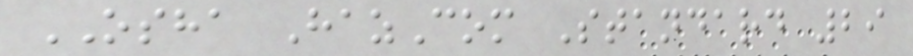OSHA HazCom Standard 29
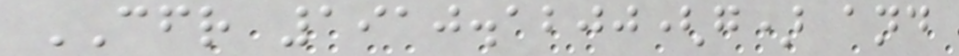CFR 1910.1200(g) and
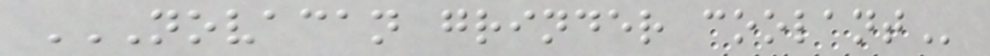NOVACAN GRINDER COOLANT
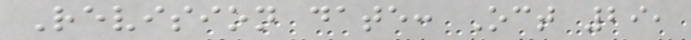Revision date: Oct 29,
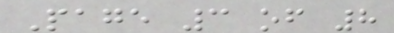Page 3 of 8
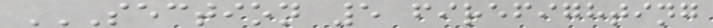SECTION 5 FIREFIGHTING
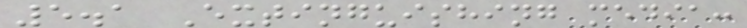5.1 Extinguishing media:
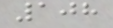108
